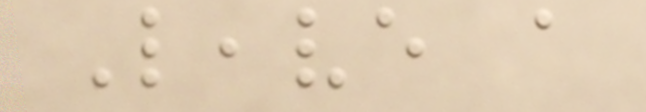Leave a
